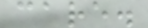care.
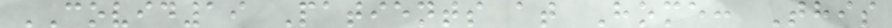COVID19 Patients at Home: This
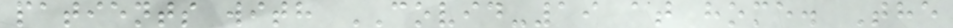patients with COVID-19 at home. The
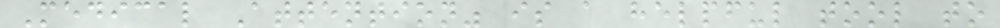Medical Attention" is a helpful tool to
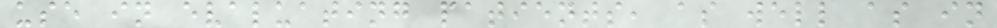use in evaluating patients, as well as in
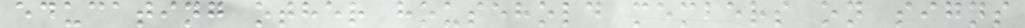educating other household members on signs
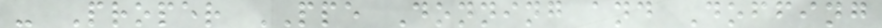- Proper PPE Donning and Doffing
